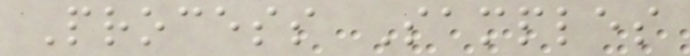Process Samples
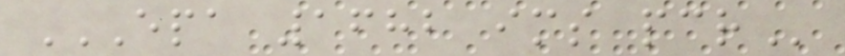EPA 1682 IMS PCR
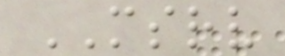MSRV
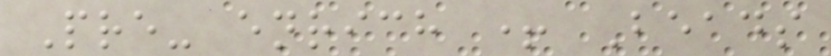Pre- enrich + Beads
